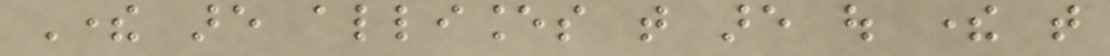There are alliances that are out there that
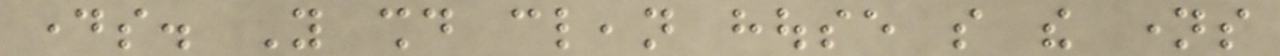days. You should clean house so the names
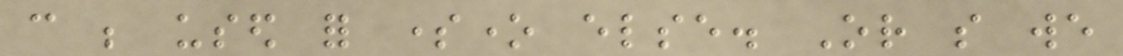can be used for someone else. Or so we
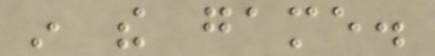in the game.
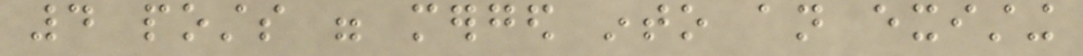4 posts were merged into an existing
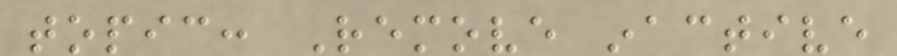topic: Remove inactive
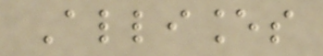Alliances
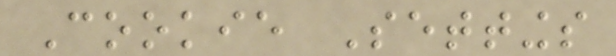Cookie Settings
